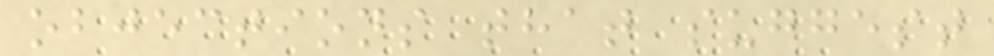objections that suggest
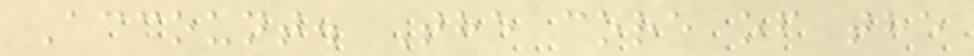Account. The core of the
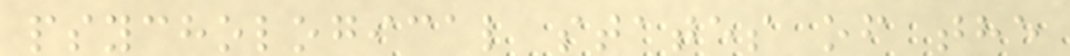psychological states of the
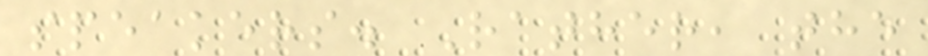speakers. Rather, the
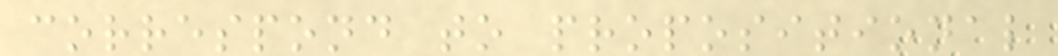correspond to propositional
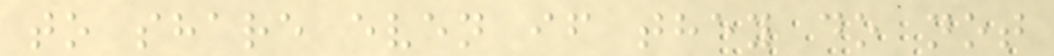to share even if they do not
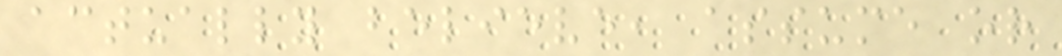actually believe, assume or
